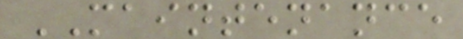MAINTENANCE
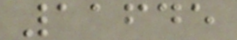11645
